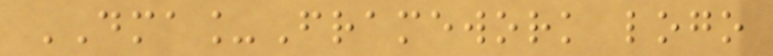DMA_Framework logo
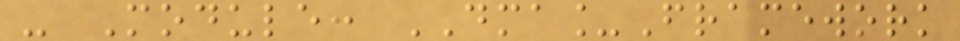- Module: DMA_Framework
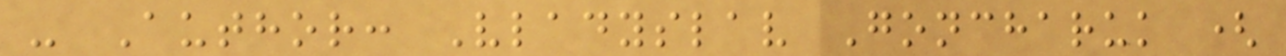- Author: Vladyslav Goncharuk (
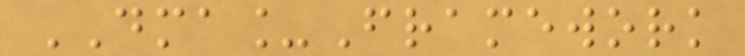DMA_Framework
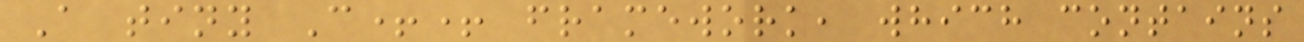A tiny C++ framework, which contains
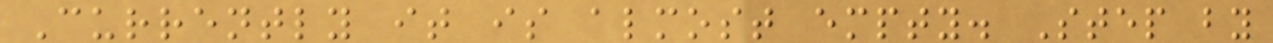Currently it is almost empty. Step by
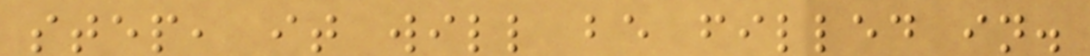step, it will be filled in.
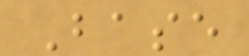Base
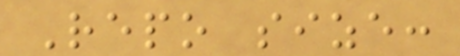Repo size:
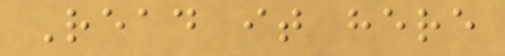Read it here
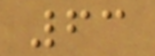63
